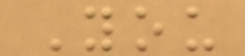You
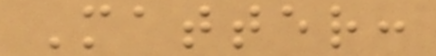Matter:
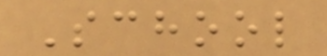School
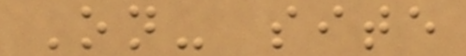On- site
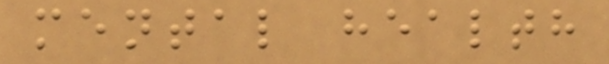mental health
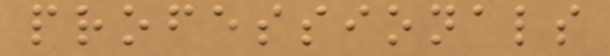professionals
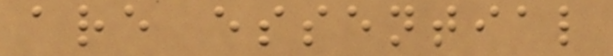are essential
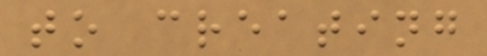to creating
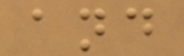and
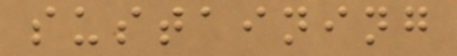sustaining
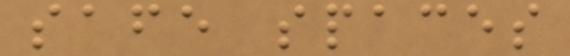safe spaces
